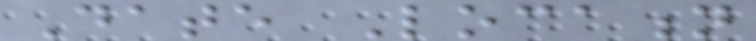Date Location
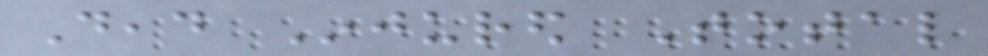Dead Injured Total
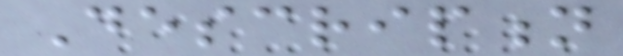Description
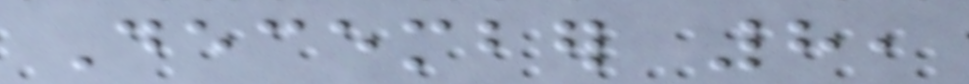December 8,
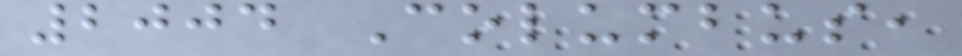2004 Columbus,
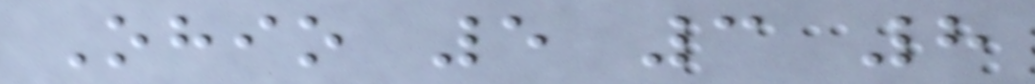Ohio 5 3 8
